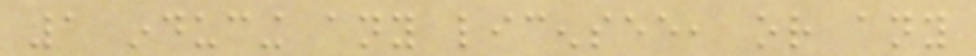1 inducing any licensee, or any
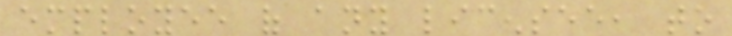employee of any licensee, to
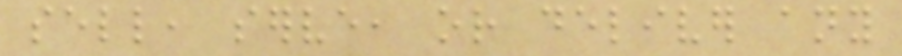sell, serve, or deliver any
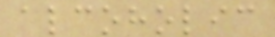alcoholic
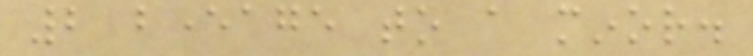2 beverage to a minor.
